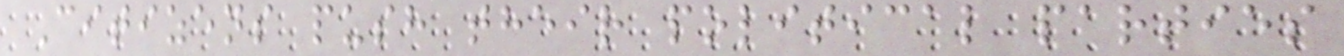Citizens push their political parties
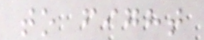to fight
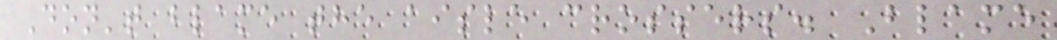Don't blame the aisle crossers. Blame
